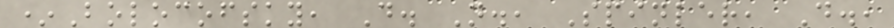*Bolocofsky, D. N., Spinler, D.,
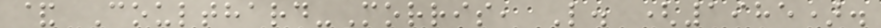& Coulthard-Morris, L. (1985).
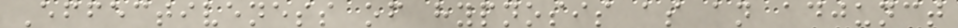Effectiveness of hypnosis as an adjunct
